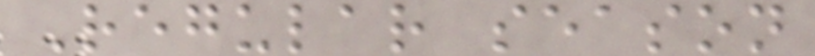Regular season
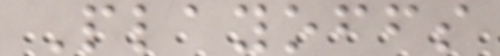Playoffs
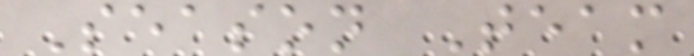Season Team
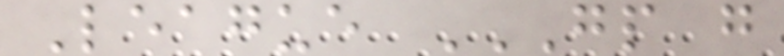League GP G
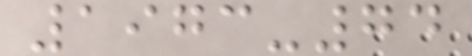1973-74
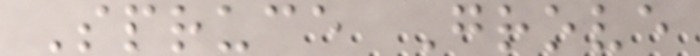Spruce Grove
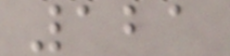121
